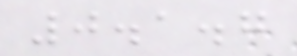0.1.7
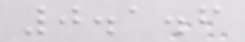0.1.6
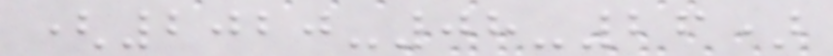(2020-08-26)
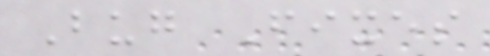Bug Fixes
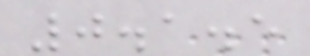0.1.5
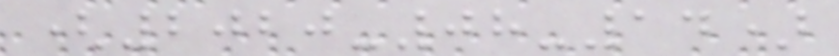(2020-08-14)
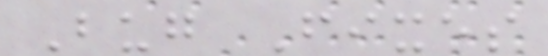Bug Fixes
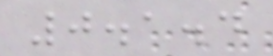0.1.4
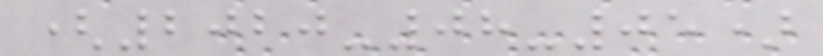(2020-08-05)
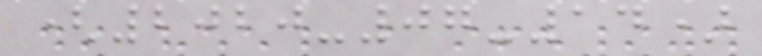(2020-07-14)
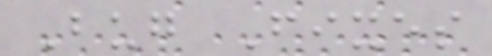Bug Fixes
